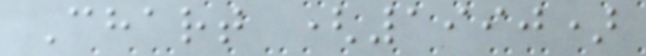Chart (1990)
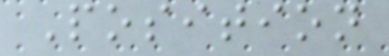Position
